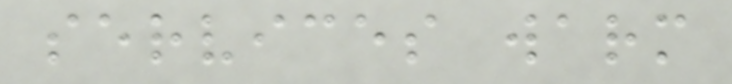services warm
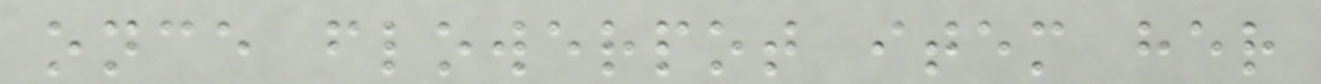once flowerpot item her
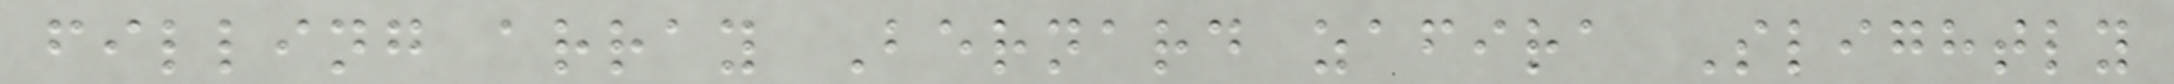filling array Bernard zafira Slightly
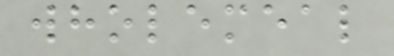wholemeal
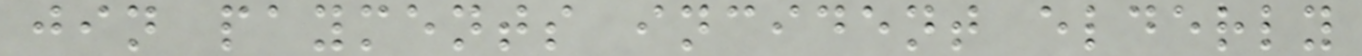jin payments incident elderly
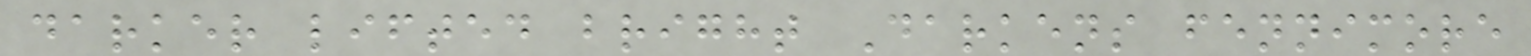darker lifted bright Darkens fennimore
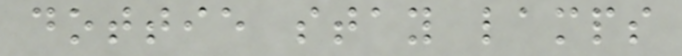dottie stay lamps
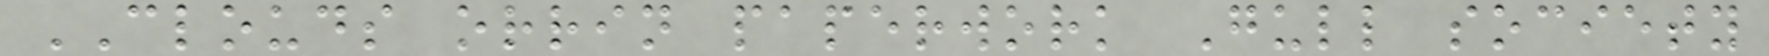CLOUDS orrin paperwork Gull society
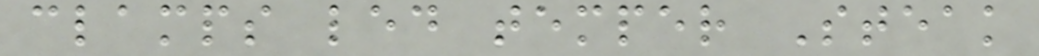clamps led temper Steak
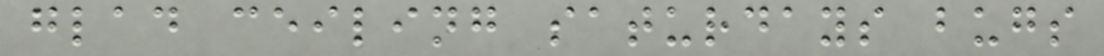glad ceiling saturdays bugs
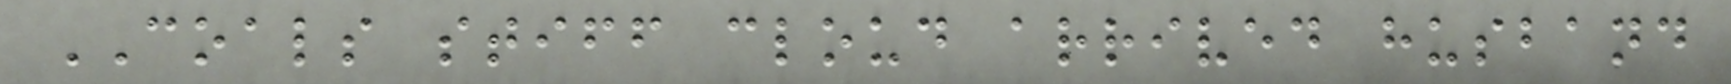COALS stiff cloud arrived husband
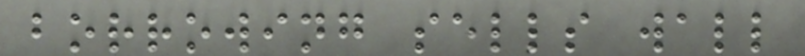borrowing sells wall
